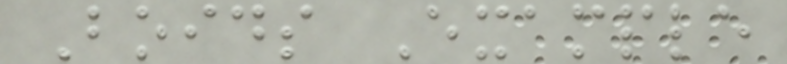Boids Example
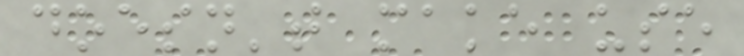doesn't make use
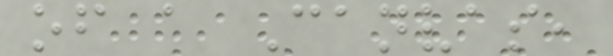of a Canvas,
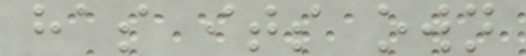has its own
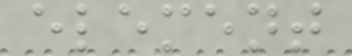element
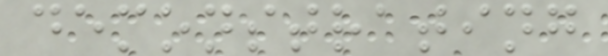demonstrating
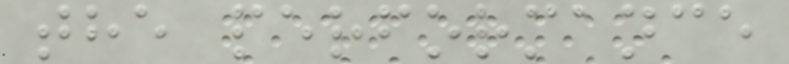the performance
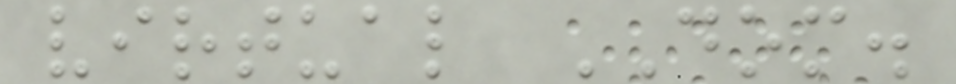virtual DOM.
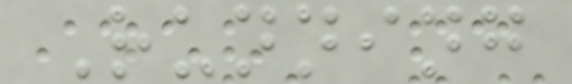Running
